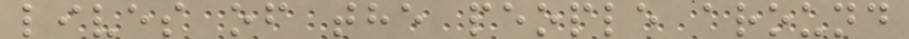lives of the people around
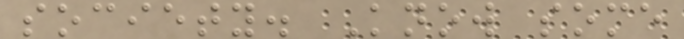society. Know some
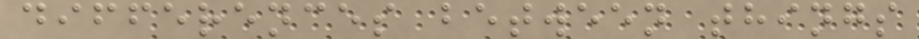differences between things
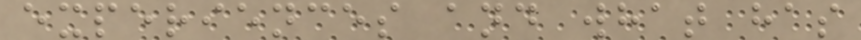experiences and what has
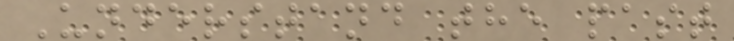Understand the past
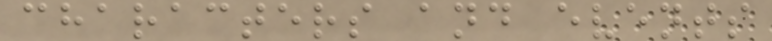characters and events
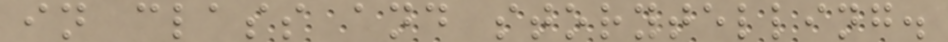in class and storytelling.
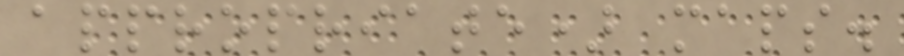appropriate) maps.
